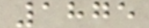1875
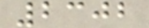2302
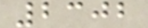2302
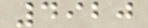4920
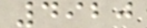4920
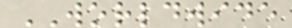WORLDWIDE
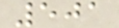501
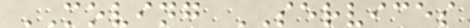MOVING SERVICES
